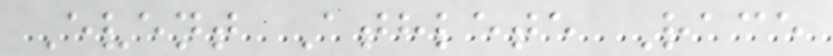Event Athlete Race
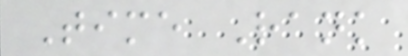Time Rank
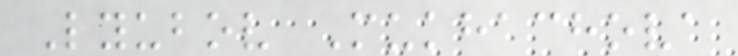Lyubov Mukhachova
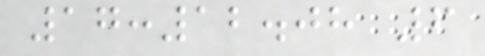17:12.08 6
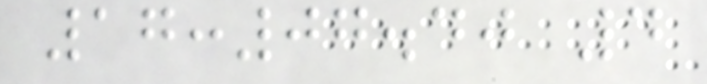17:07.40 4
